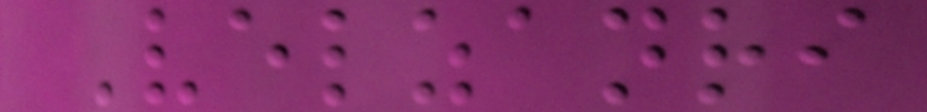Velzanri
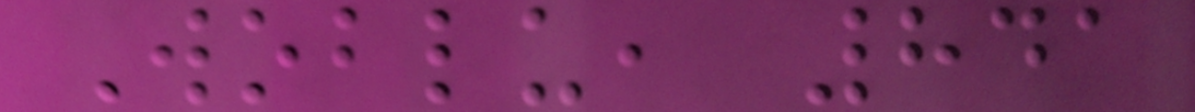Woblu, 841
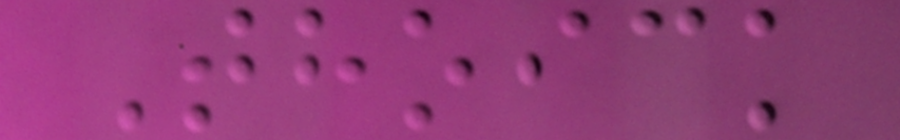Thoick
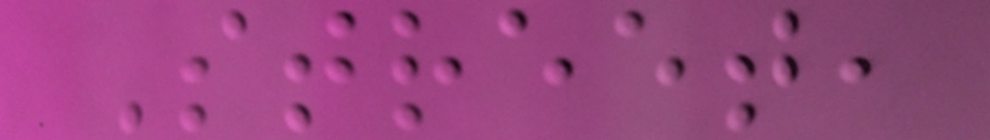Street,
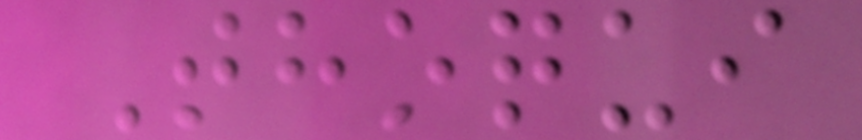Thoqui
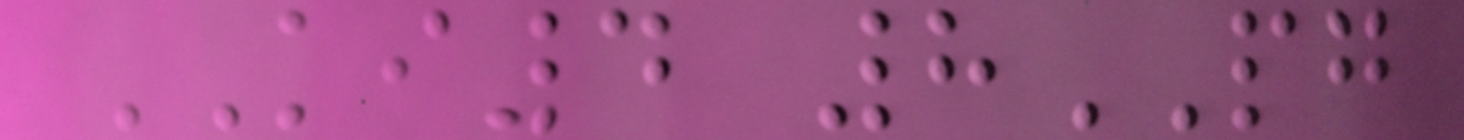KI4 8PG
